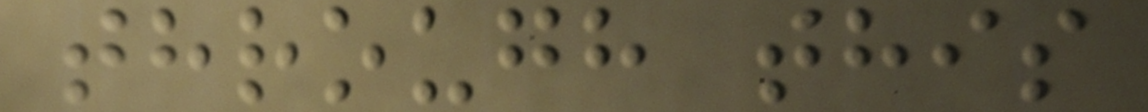through this
